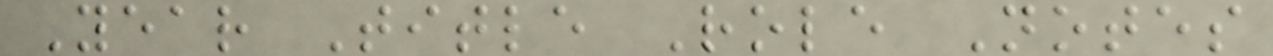Year Title Role Notes
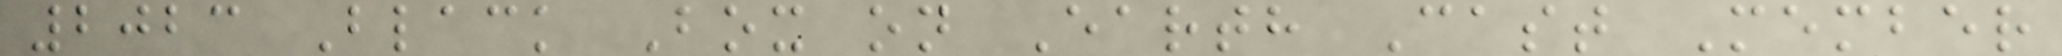2023 Black Box on Earth Cast Member
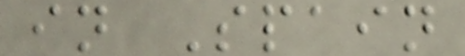in Spain
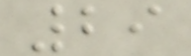29
